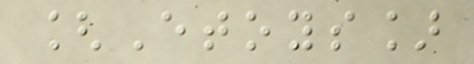[Etoys]
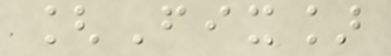[Fix]
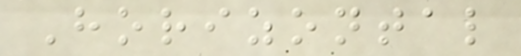Horizontal
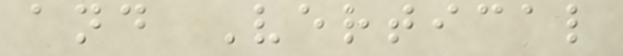and Vertical
